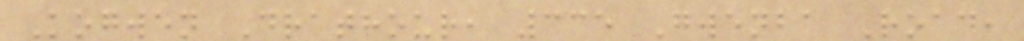Kogwen Drathour, 335 Gwenba Road,
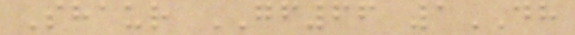Shaur GF66 1DH
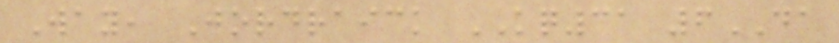Way, Jordraick KQ31 6DA
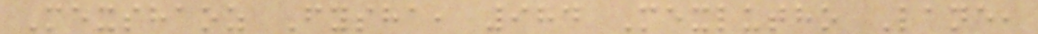Mexshaoz Fysha, 984 Mexlutho Lane,
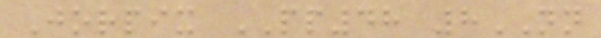Jorpix PP48 8NN
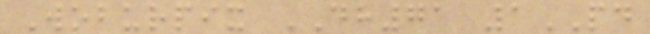Woburpix DH71 1PD
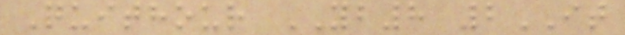Quithour YB8 2IT
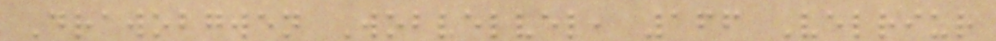Drawobgwen Wobvelvel, 166 Velriur
